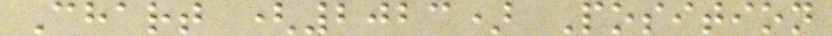Chart (2023) Position
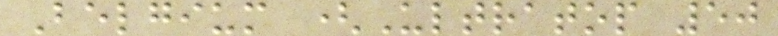Belgium (Ultratop 50
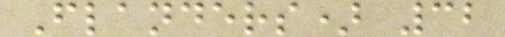Flanders) 32
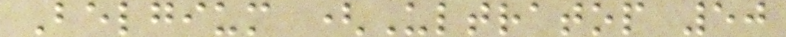Belgium (Ultratop 50
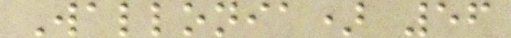Wallonia) 56
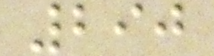290
